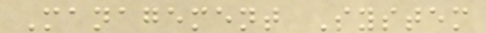Management System
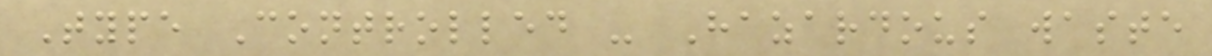Type Controlled - Hazardous waste
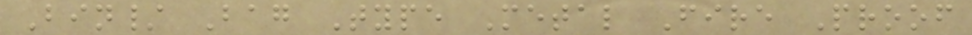Bin/ Bag Type Metal Fire Proof
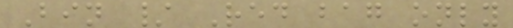Bin / Red bag only
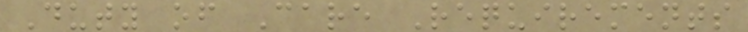Duty of Care Requirements
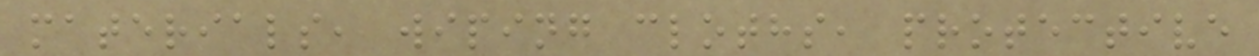materials, wiping cloths, protective
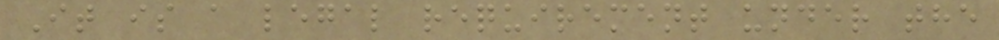It is a legal requirement under the
